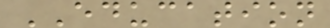EDUCATION
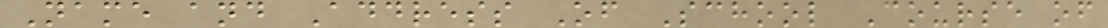Name and Address Of School Course of
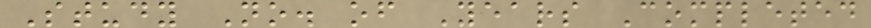Study No. of Years Completed
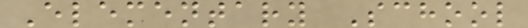Elementary School
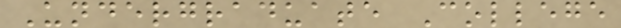Undergraduate College
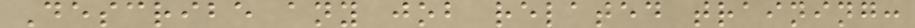Describe any job related training:
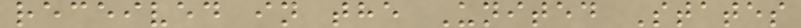received in the United States
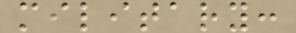military:
